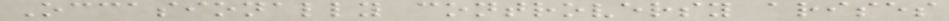Occasionally controversy arises
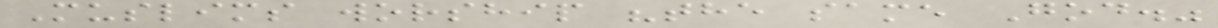Muslims worship "the same God."
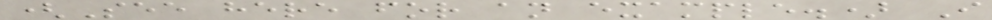(See here for an example.) I
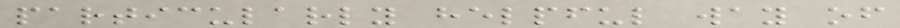particularly helpful way of
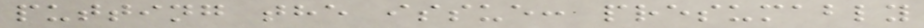putting the issue: presumably
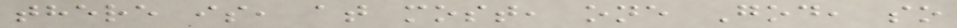there is, at most, one God, so
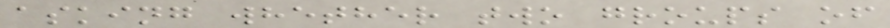asking whether two groups of
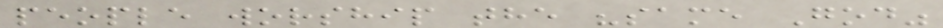people worship the "same God"
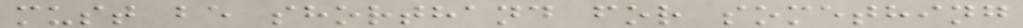must be shorthand for something
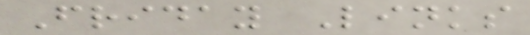Friday Links
